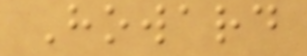Howard
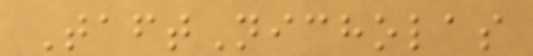TaftNicholas
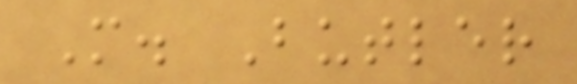M. Butler
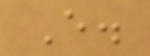E.
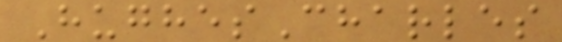HughesCharles
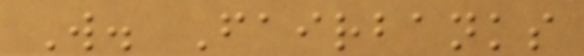W. Fairbanks
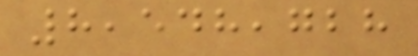8,548,728
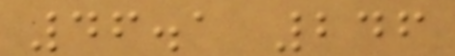46.1 246
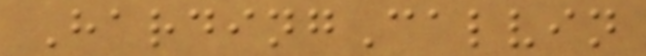HardingCalvin
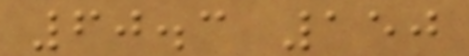60.3 150
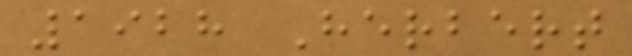1928 Herbert
